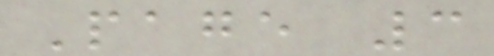Page 3
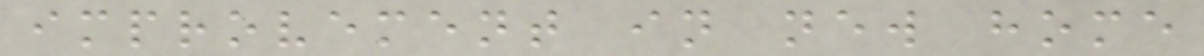improvement in new home
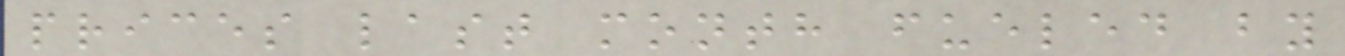prices last month fueled by
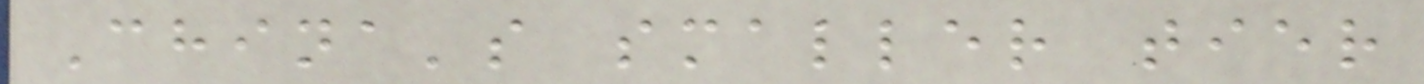China's smaller tier
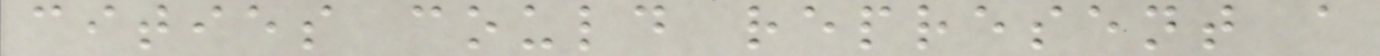cities could represent a
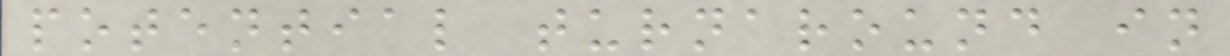potential turnaround in
